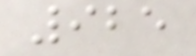925
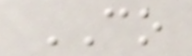CO
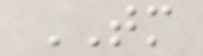TM
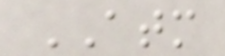ATM
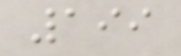199
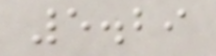5.29
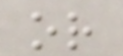or
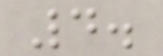4.
